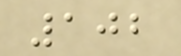102
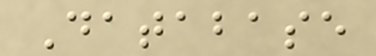Database
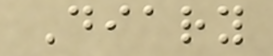Diary
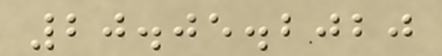20.05.2020
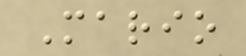Mario
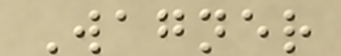Wagner
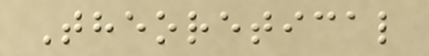Theoretical
